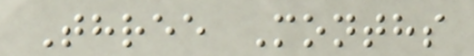Three Months
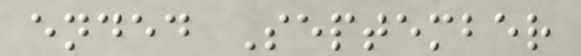ended September
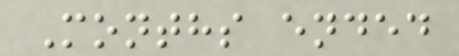Months ended
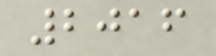2016
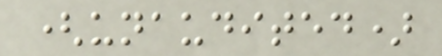(unaudited)
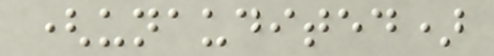(unaudited)
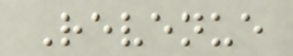Revenue
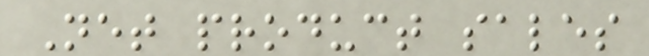Net product sales
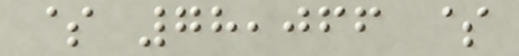$ 78,066 $
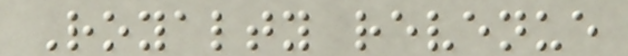Royalty revenue
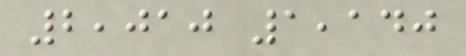2,010 1,140
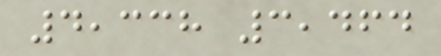4,338 3,464
